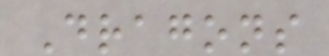Dragons
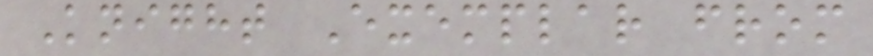Knight Exemplar from
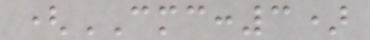(CMC:3)
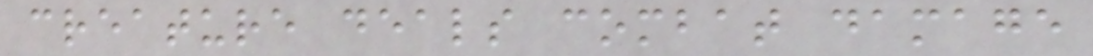creature deals combat damage
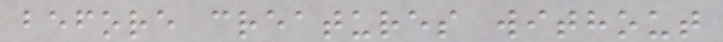before creatures without
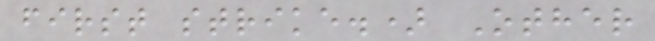first strike.) Other
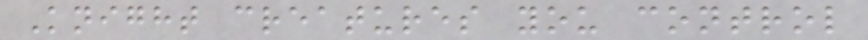Knight creatures you control
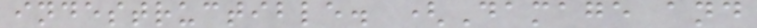indestructible. (Damage and
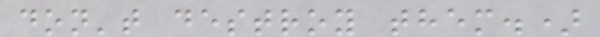don't destroy them.)
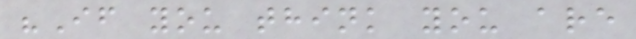"If you think you are
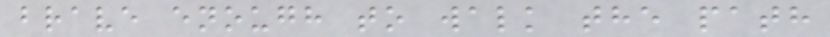brave enough to walk the path
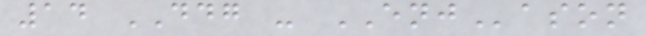14 DDG - ENJason
